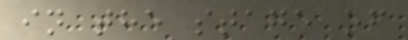in the stage of
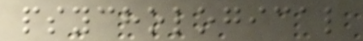psychological
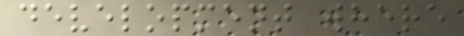development where
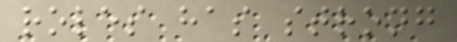roles has strong
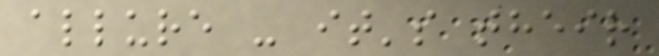allure - it's their
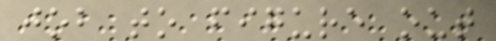job to figure out
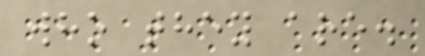who they are.
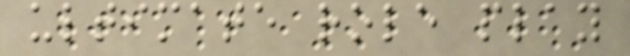ultimate role play
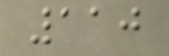110
